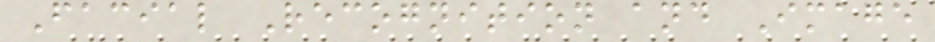Facial Recognition and Image
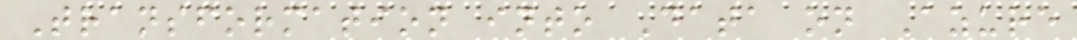Transformation into Data on Azure
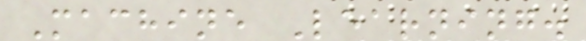Machine Learning.
